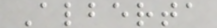Alberta
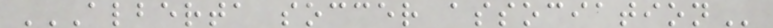ALBERTA SOCCER ASSOCIATION
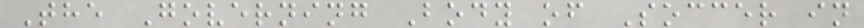The Governing Body of Soccer in
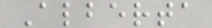Alberta
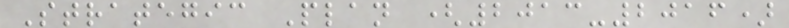Strategic Plan (2013-2016)
